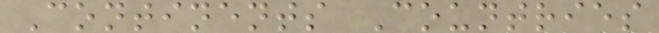Continents Countries
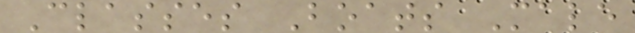Classes Boats Male
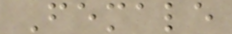Female
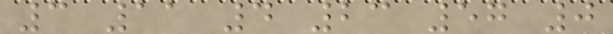3 11 4 23 57 0
